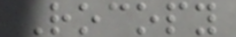Rocopy
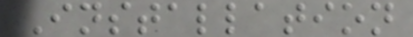Installation
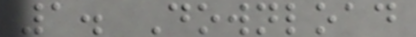1. Download
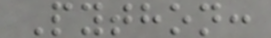Python:
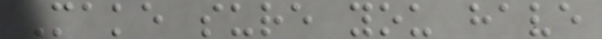Make sure you have
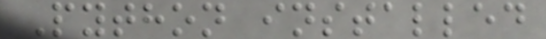Python installed
